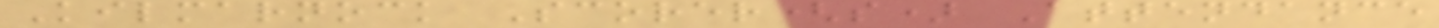Kilmarnock Scorer(s) Attendance
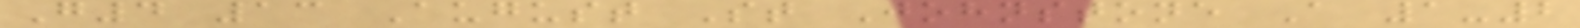G4 13 August St Johnstone A 1-2
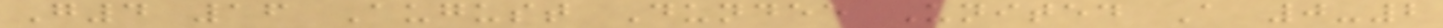G4 16 August Dundee United A 0-2
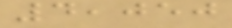4,050
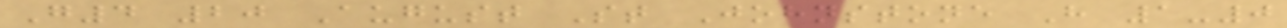G4 20 August St Johnstone H 1-0
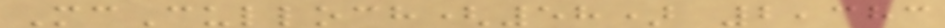McCulloch(58) 2,383
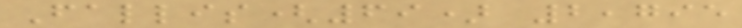Fallis(69) 2,795
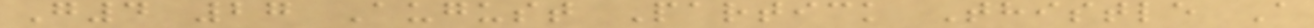G4 27 August Partick Thistle A
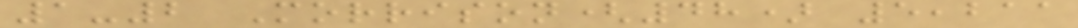1-2 Morrison(48) 5,211
